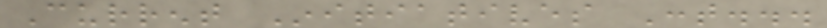Current Initiatives Cont...
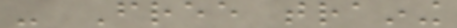- Free training
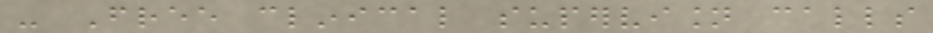- Free clinical supervision calls
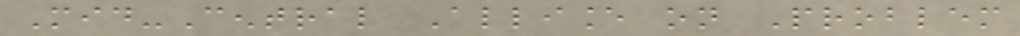Mid-Central Alliance on Problem
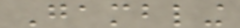Gambling
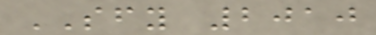SFY 2010
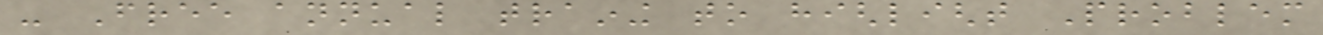- Free annual training to highlight Problem
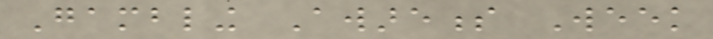Gambling Awareness Week
